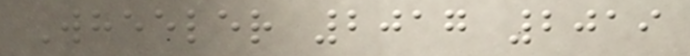Wheeler 2017 2019
